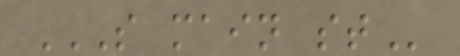S MAIN ST
